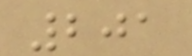201
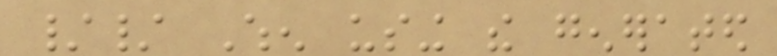// When using the generated
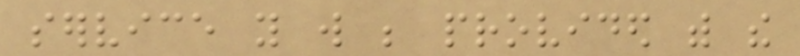service you will be provided with the
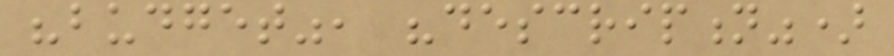"budget", "description")
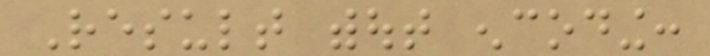Result without encoding:
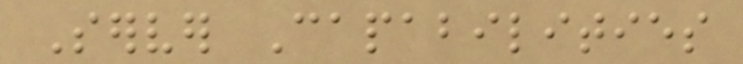Server Capabilities
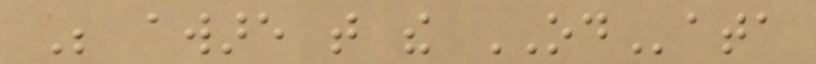Be aware that the OData
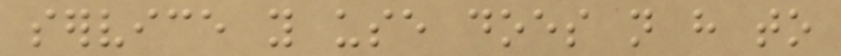service you use does not have to
